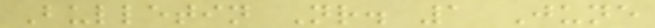Bulletin Nr. 1 June
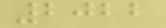2022
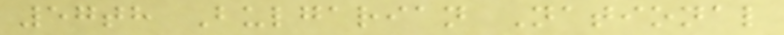57th Bulgarian National
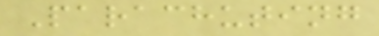Parachuting
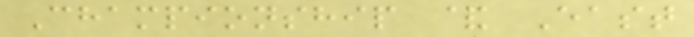Championship & East
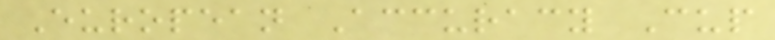European Accuracy Cup
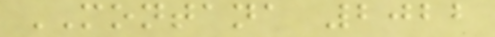MONTANA 2022
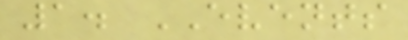1. EVENTS
